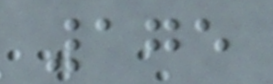175
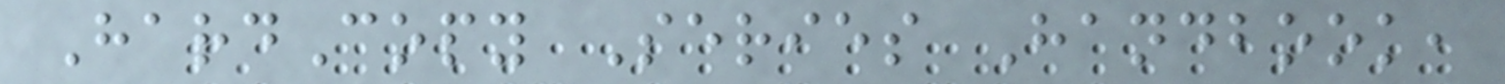HardCopy Series Handbook,
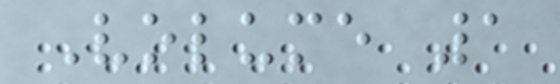Volume 1
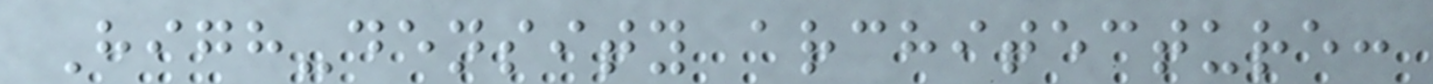High-density architecture:
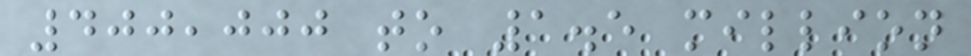400,000 to 1.5 million
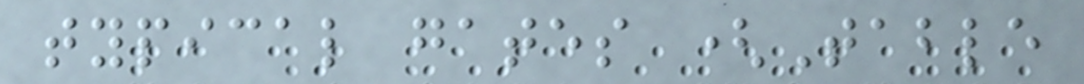typical gates (Table
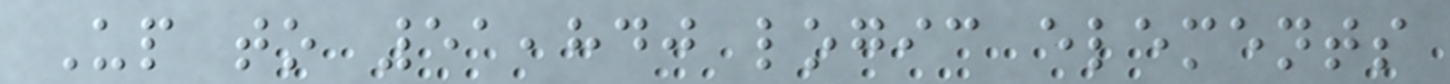Up to 51,840 logic elements
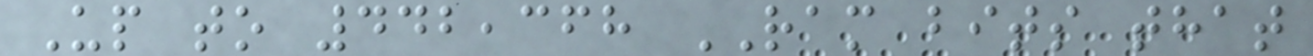Up to 442,368 RAM bits that
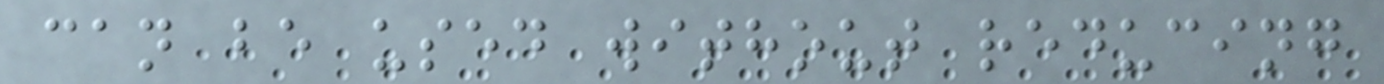can be used without reducing
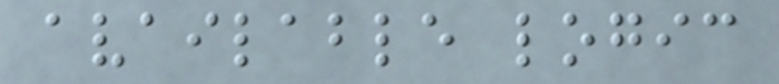available logic
